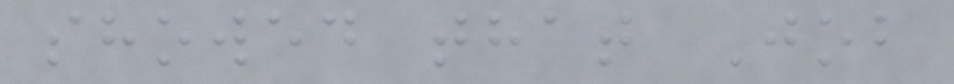showed that Job
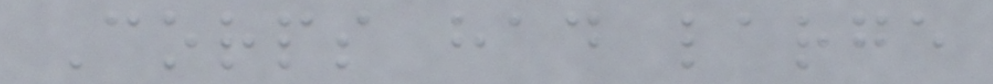Corps had large
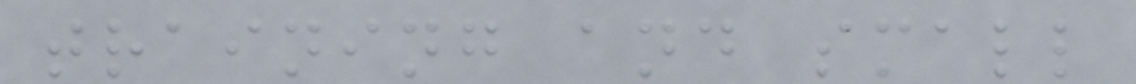training and small
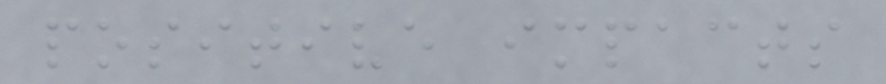positive impacts
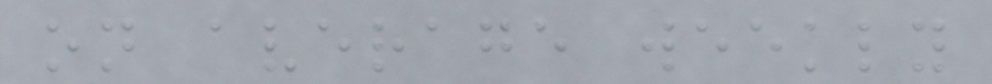on average weekly
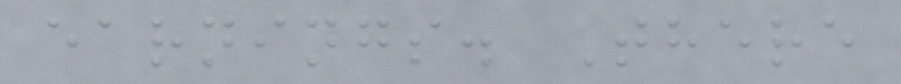earnings. There
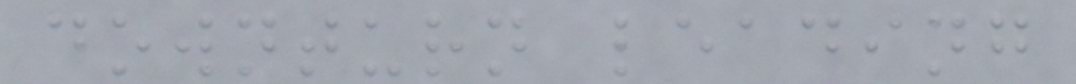downturn leading
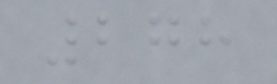278
